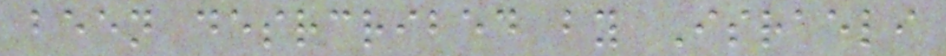been desrcribed by Israeli
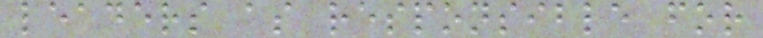leaders as responsible for
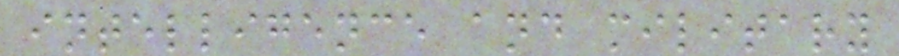intelligence and military
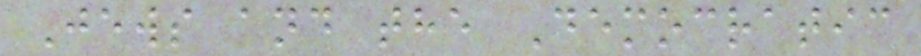Jews and the Democratic
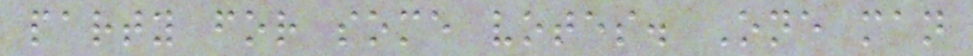party for some votes. One man
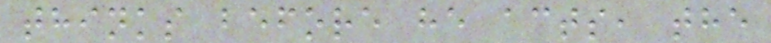thinks before he acts, the
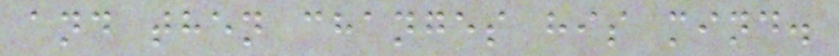and then changes his mind.
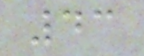43
